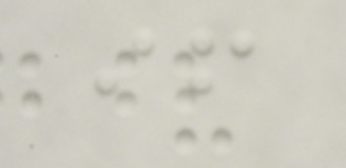if
